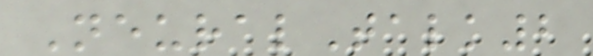NeuralTalk2
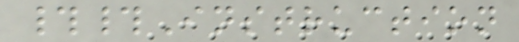##Instruction
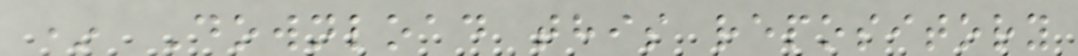* Download this repository
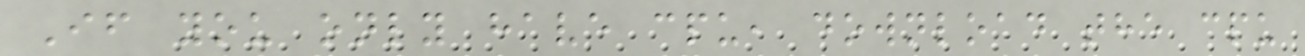If you only have cpu, download the cpu
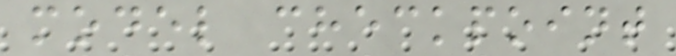model checkpoint
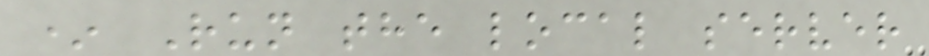* Run the local server
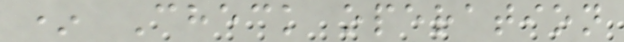* Check operation
